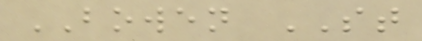BOWEN ST
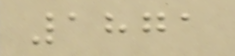1871
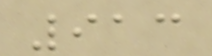913
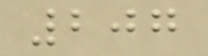207
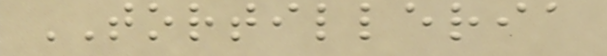TORTILLERIA
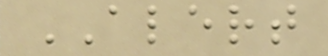ALERT
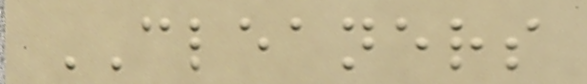CLEANERS
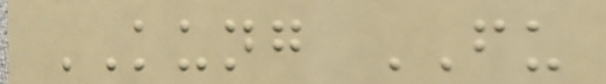KUNG FU
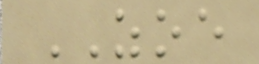ZOE
